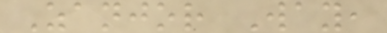Zanjor Way,
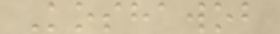Koshawob
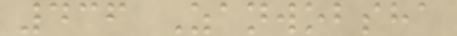436 Zanwobsha
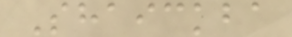Shaickba
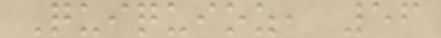Quiquioz, 56
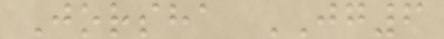Jorsha JG6
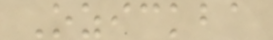Ozickba
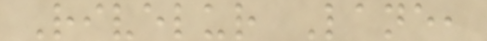Rivelur Lane,
